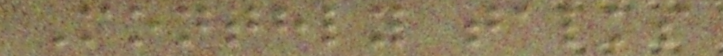Monthly talks
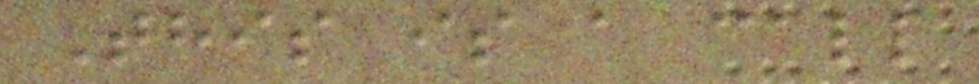This is a call
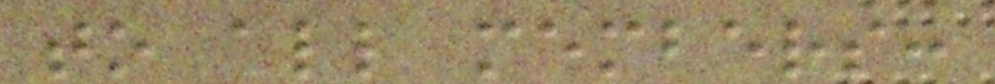to all members:
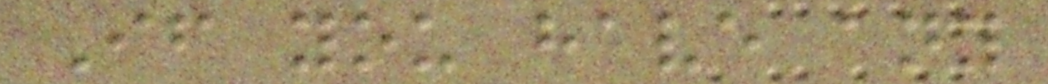If you have any
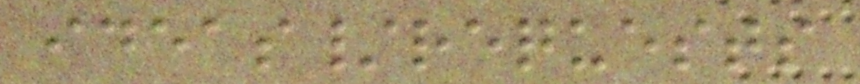ideas/requests
